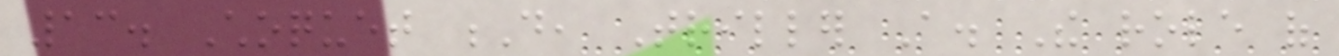13. Choquet D, Triller A. The role of
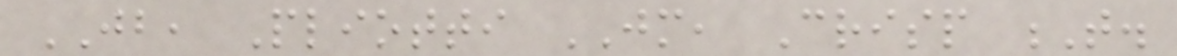JB, Pliotti JM, Crisp T.
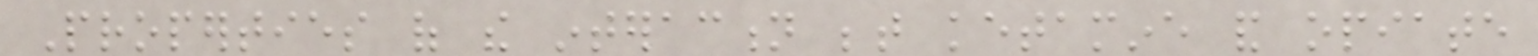Properties of the interaction between ketamine and opiate
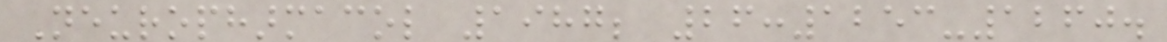Neuropharmacol 1987; 26:1253-1260.
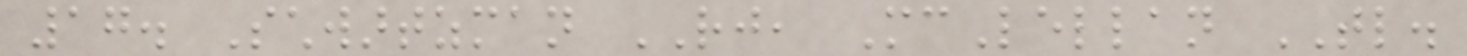17. Schwartzman RJ, McLellan TL.
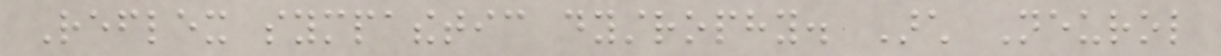Reflex sympathetic dystrophy. Arch Neurol
